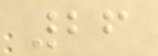26
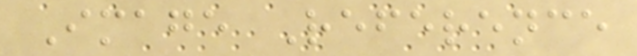Image Reference
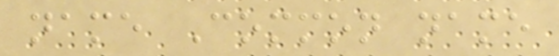name Common name
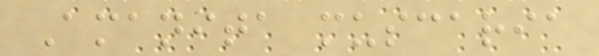Amanita muscaria
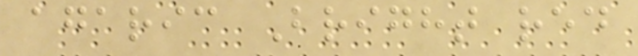agaric Bright red
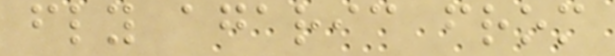fly agaric from
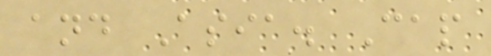and Asia. Cap
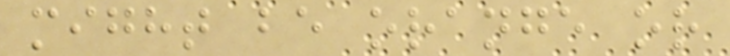might be orange or
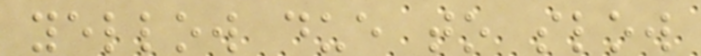yellow due to slow
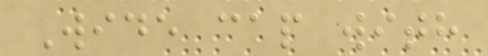Wide cap with
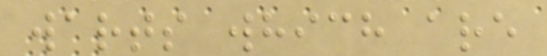warts which are
